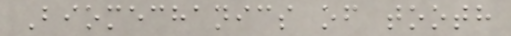Biomechanics of tooth
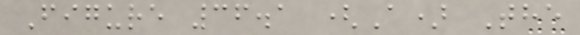Figure 36.1 (A) The
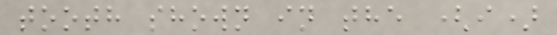tooth shown in the (i)
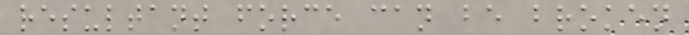resultant force can be broken
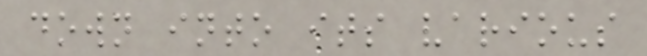down into its various
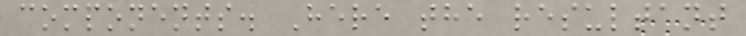components. Here the resultant
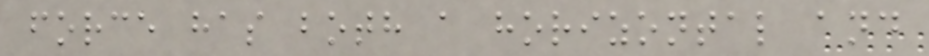force has both a horizontal and
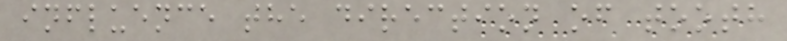influence the direction of tooth
